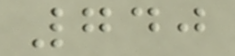740
